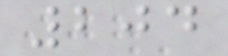204
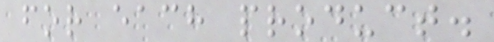for each product.
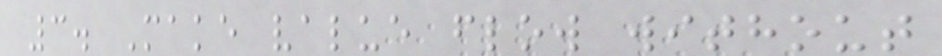3. Make value flow without
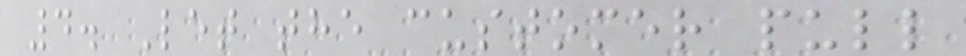4. Let the customer pull
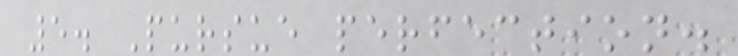5. Pursue perfection.
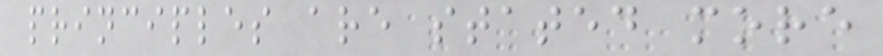principles are stated more
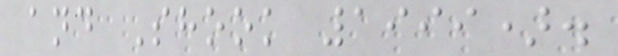and Shook 1999).
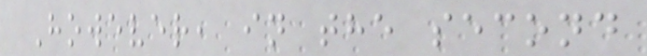However, in the second
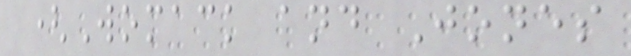(Womack and Jones
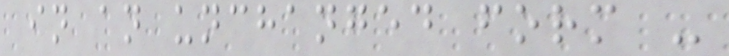in an unchanged form -
